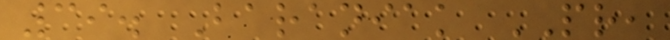39. Baraniak PR,
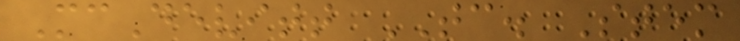McDevitt TC. Stem
